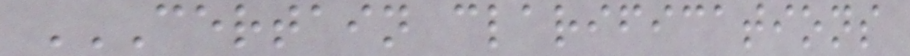CERTAIN CLARIFICATIONS
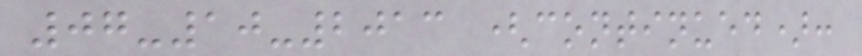07-10-2013 (continued):
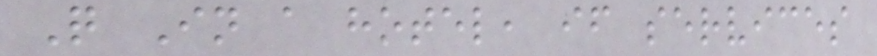Q In a hotel, if services
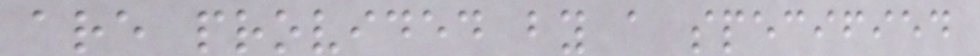are provided by a specified
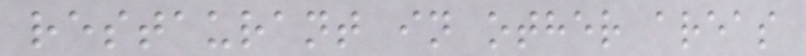restaurant in other areas
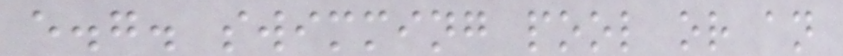e.g. swimming pool or an
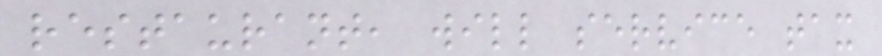restaurant, will service tax
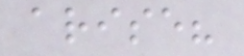arise?
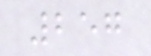257
